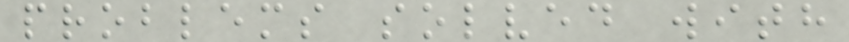problems solved with
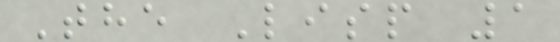The Lisp 1
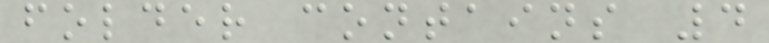folder contains 4
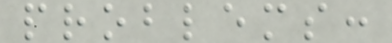problems:
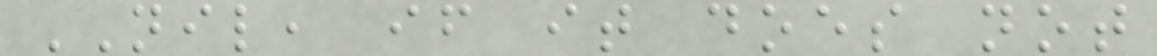NIL, if it does not
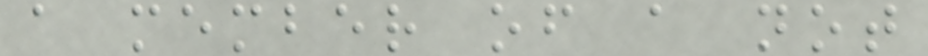a member of a not
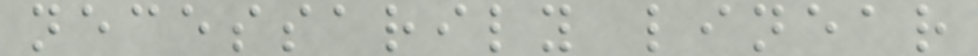necessarily linear
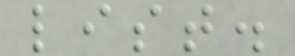list.
